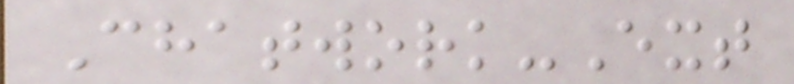Chatwork-Ext
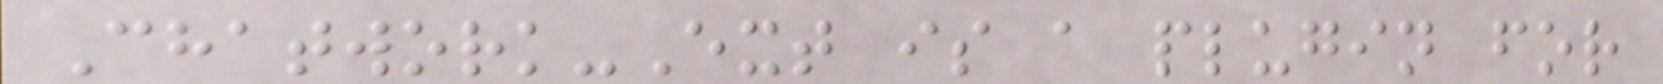Chatwork-Ext is a plugin for
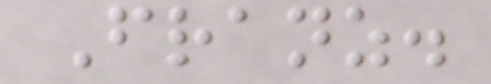Franz.
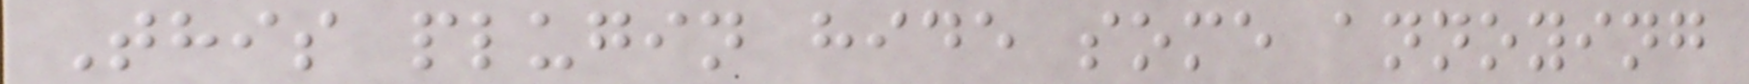This plugin hide some annoying
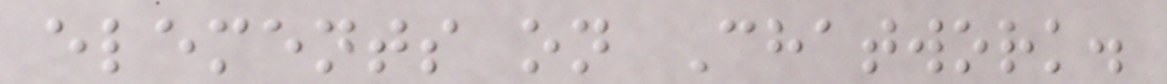elements on Chatwork.
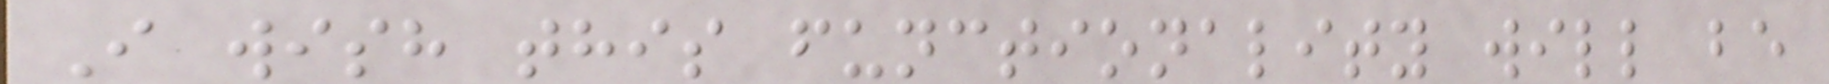I wish this functionality will be
